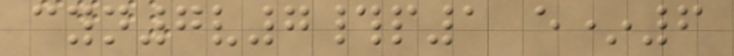cyn7v7#p1 e*6
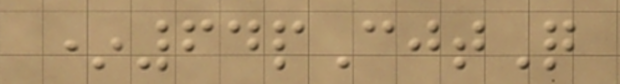*64pCjtQ
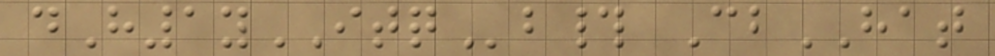dH1yITQb# CbHAT
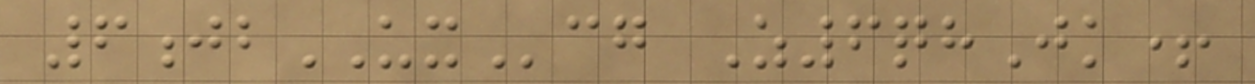6jbUXcg Z6qhJk+
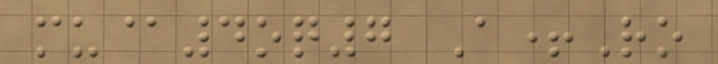mu@4oq7 A+Ro
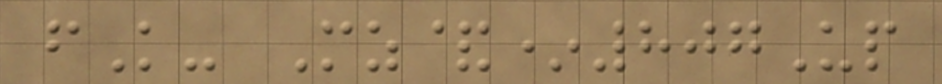fK- Mz&*807Up
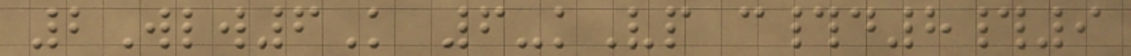2Wlw6K 6-kVp c#d8#9
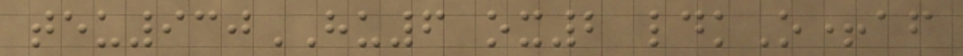teu930HU6 ox2 ldkO+af
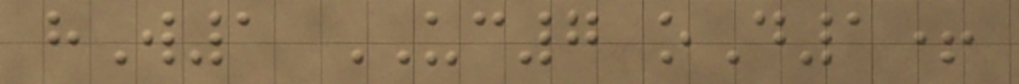hW1 UC7 oD1+
